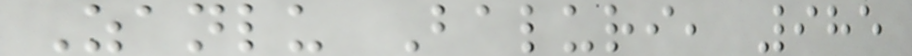Zanlu Baluri, 985
